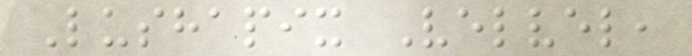Lushapix Velvel,
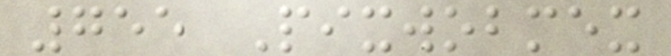755 Pixwobmex
